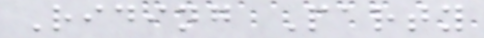Riding Party
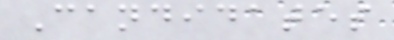Candidates
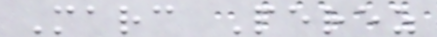Marc Perez
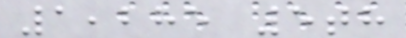1,285 5th
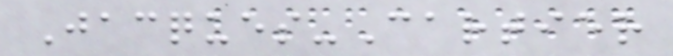Jacques-Cartier
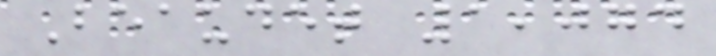Beaudet 1,074
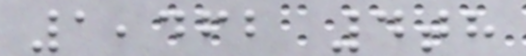1,462 4th
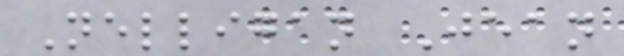Nelligan Jean
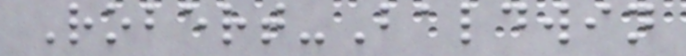Robert-Baldwin
